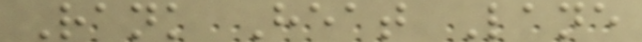Rank Heat Lane
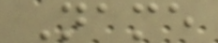Name
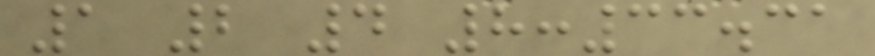1 2 4 8:33.31
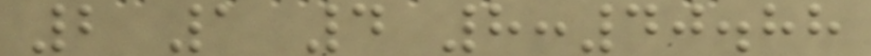2 1 4 8:40.88
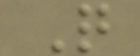Q
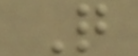Q
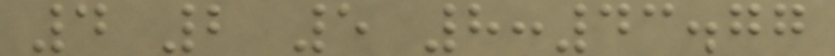4 2 5 8:43.77
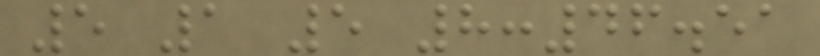5 1 5 8:46.51
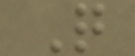Q
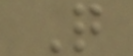Q
